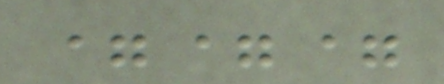===
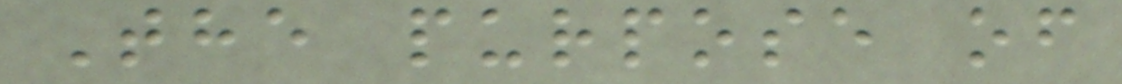The purpose of
